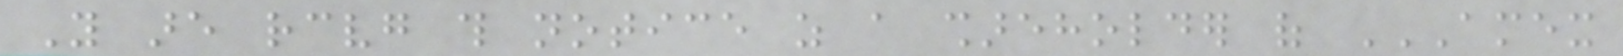You are receiving this notice as a shareholder of AMEX
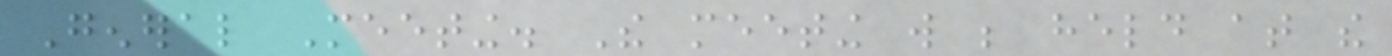General Meeting. The meeting will be held at the
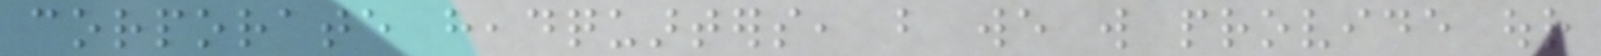corporate headquarters, but we will provide our
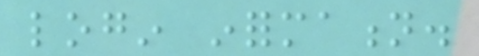login information.
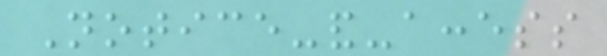Notice-and-access
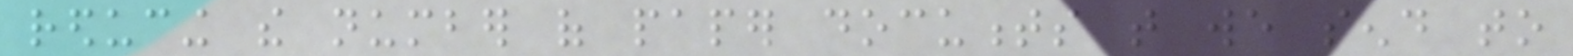reducing the number of paper documents that we send to
